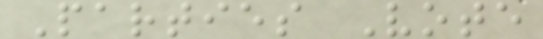Parties Vote
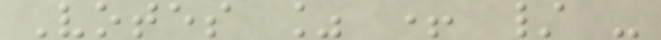Votes % + / -
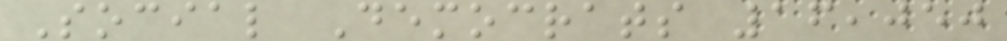Social Democrats 16,050
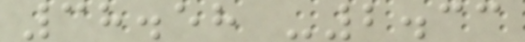38.58 -2.33
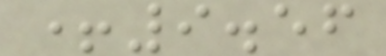+9.56
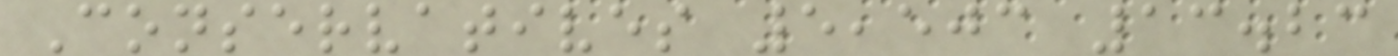Conservatives 5,503 13.23
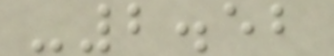-2.52
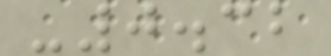-0.32
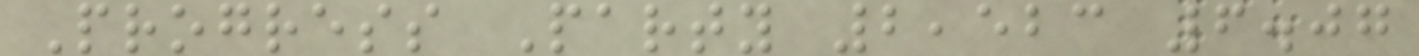Progress Party 2,523 6.07
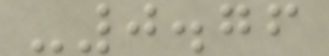-0.76
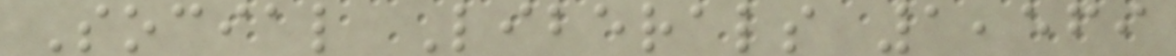Social Liberals 1,569
